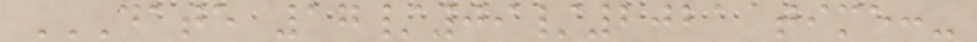DATE 17/09/2021 TIME:-
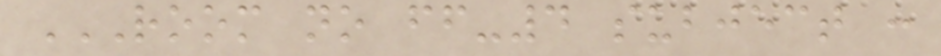ROOM NO FF-4 SUBJECT :
